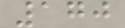170
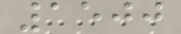1500
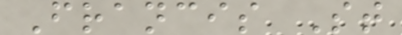Francis St
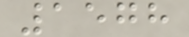1578
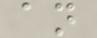an
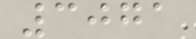3071
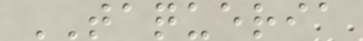TAQUERIA
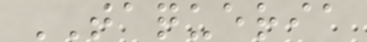TAQUERIA
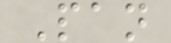Pan
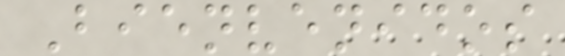Bienvenidos
